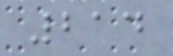214
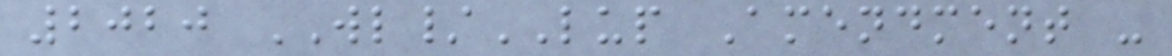2020 WL/LUP Amendment -
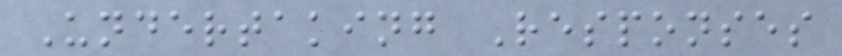Undertaking Responses
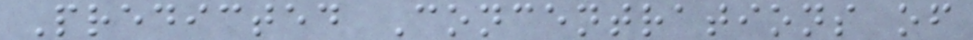Predicted Concentrations of
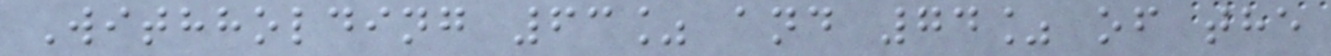Withholding 63% and 74% of the
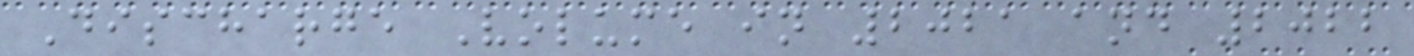Discharge Volume in 2021 and 2022
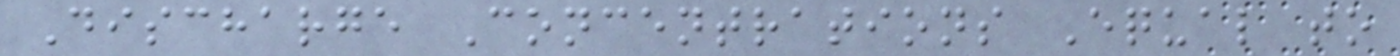Discharge Concentrations Equal to
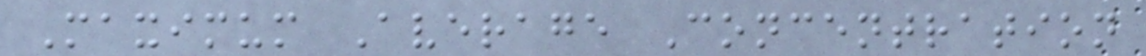Maximum Average Concentration
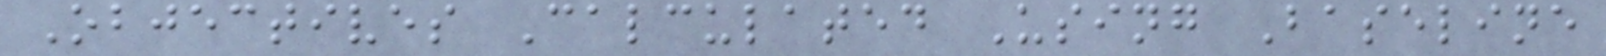Objectives Calculated Using Baseline
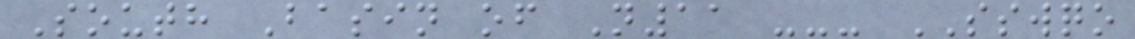South Basin of N11 --- SSWQO
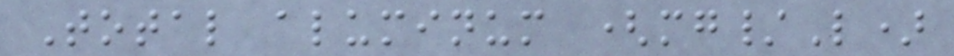Total aluminum (mg/L)
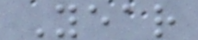Year
